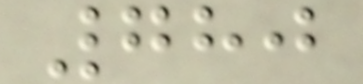780
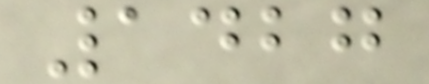1427
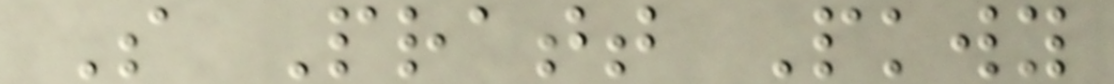S Pratt Pkwy
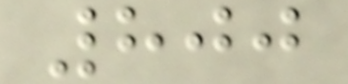800
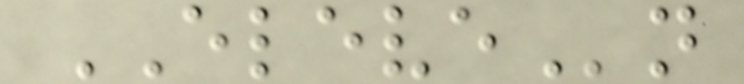ELEVEn
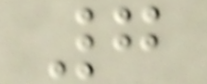7
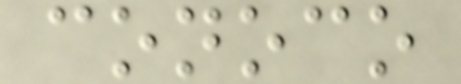conoco
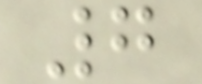7
